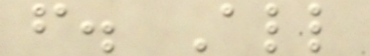f. All
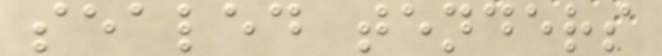sealed tenders
